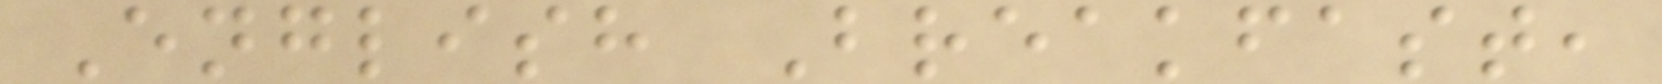English Breakfast,
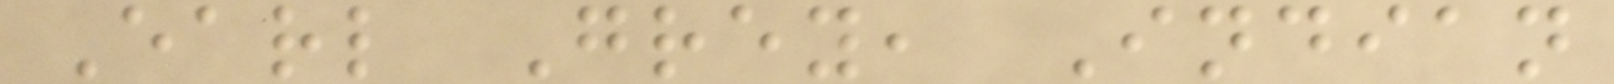Earl Grey, Indian
